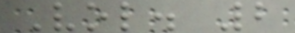Vol. 2
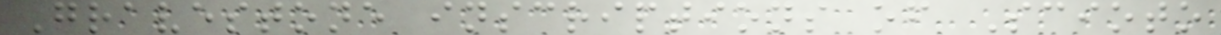Gravestone inscriptions of Scioto
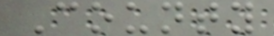County
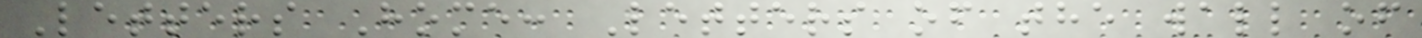Letters Home: Letters of the wall of
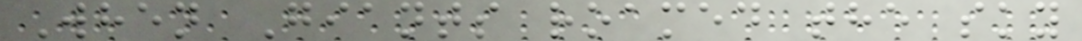When Giants roamed the sky
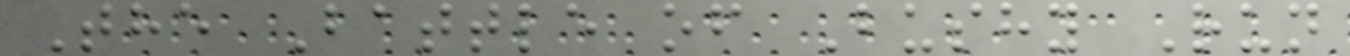The Battle of Bushy Run
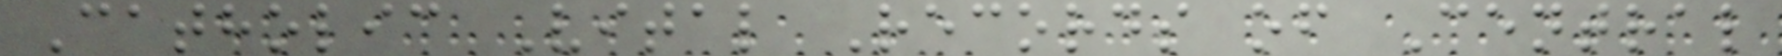Catholic Vital Records of Central
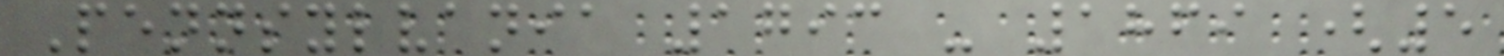Pennsylvania 1793 - 1869 (5
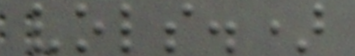vols.)
